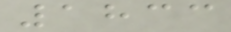1833
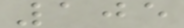105
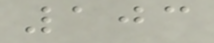103
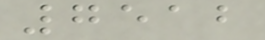7512
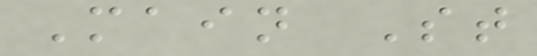Main St
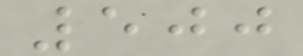500
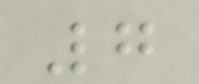7
